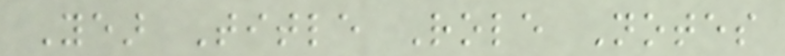Year Title Role Notes
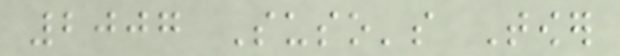2007 Suso's Tower
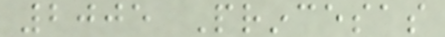2005 Princesas
